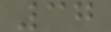37
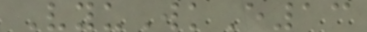VyuWkE13
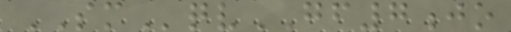SMqvGF7jo
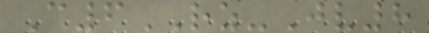C6RZ-Jv8
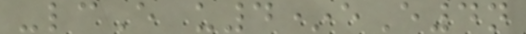-lcE u4*eE4n
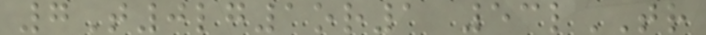7T0lg1or1 53lTR
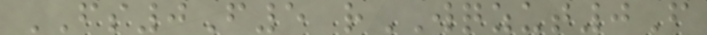FS0F5 rWQZUT0F
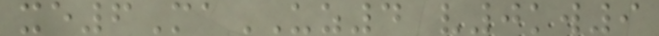xe6MaUZ4 v0kw9
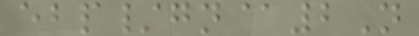ebp/gn@2N
